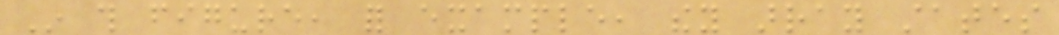In this figure, for example, they array states
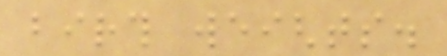birth weights.
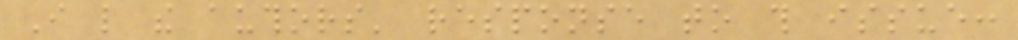I like the authors' response to this issue:
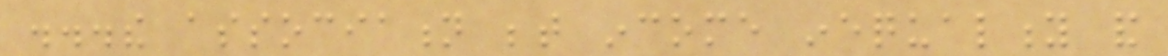...the association between income inequality and
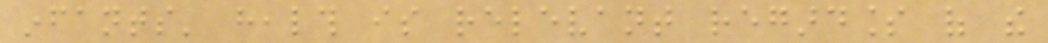infants' health is relevant regardless of the
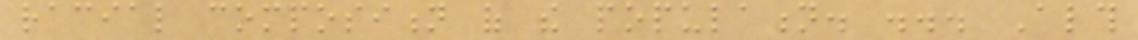racial composition of the population. ... Although
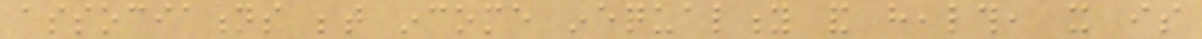associations between income inequality and health, it is
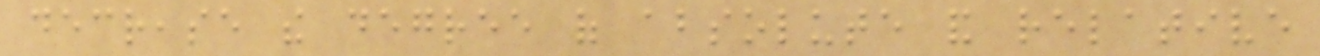decrease the degree of absolute and relative
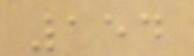154
